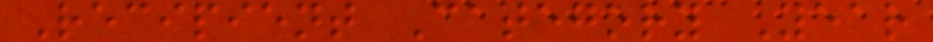Recipient Category Year
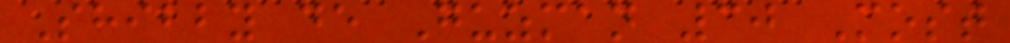Shibby de Guzman 30 Most
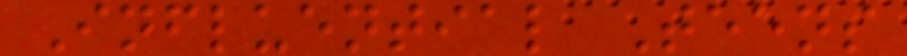Influential Teens
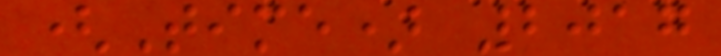(Time) 2017
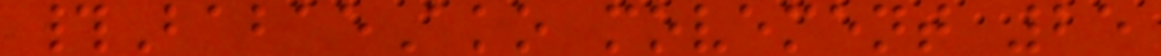#BabaeAko movement 25
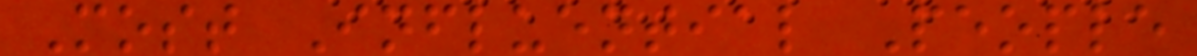Most Influential People
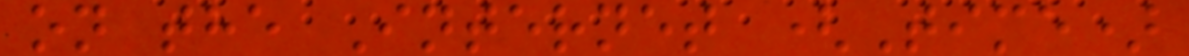on the Internet (Time)
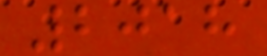2018
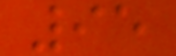95
